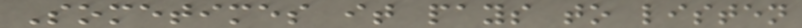Sometimes it pays to listen
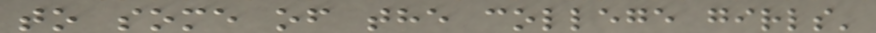to some of the college girls'
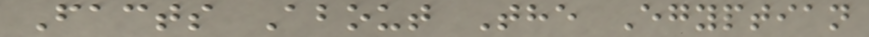Facts About The Egyptian
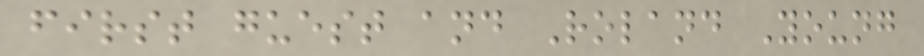first guest and Roland Young
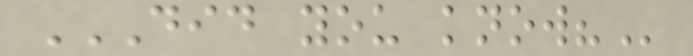DID YOU KNOW?
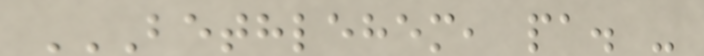BETHLEHEM, PA. -
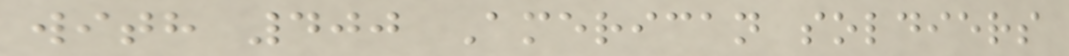with 400 American soldiers
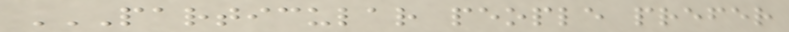PARTICULAR PEOPLE PREFER
